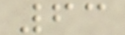63
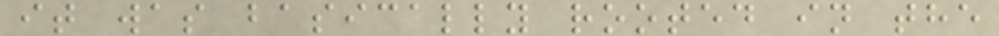it was basically rooted in the
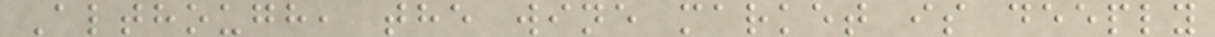Although, the wine market is deeply
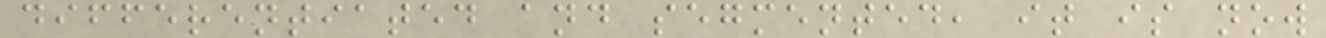differentiated and segmented, it is now
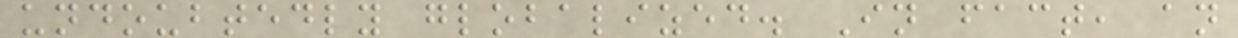undoubtedly globalized. In fact, an
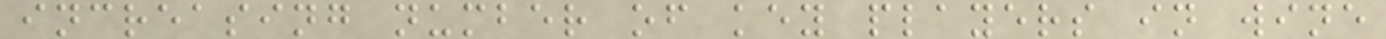increasing number of key players in wine
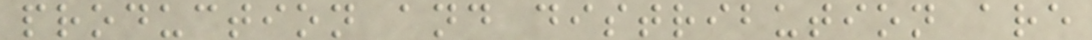production and distribution are
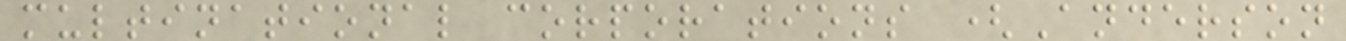multinational corporations (Anderson
